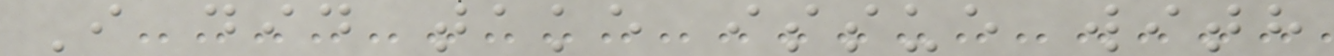I did take issue with
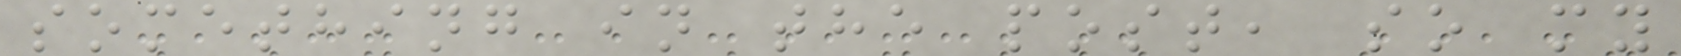something in the post, so my
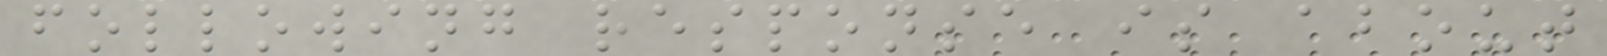following response is about
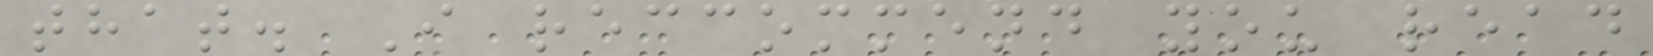that. I reccommend you read
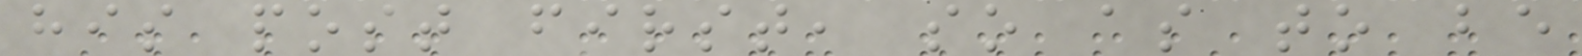his post first, so as to be
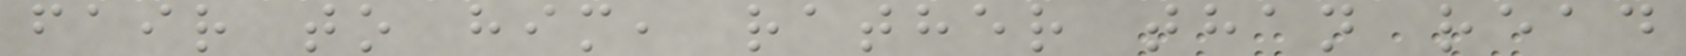fair to him, rather than read
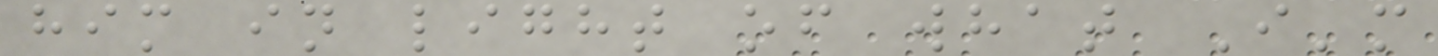him in light of what I'm
